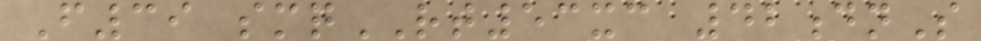F39 smqRT53xc 42dnS
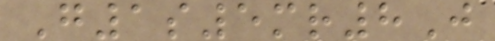G1s5mr8J
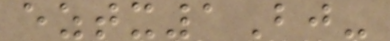eztx1Bj-
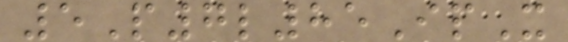5P7l85IpX
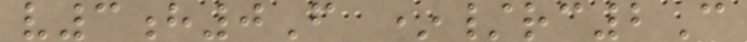v3h0F */rc2C
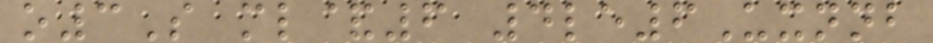o3S ml&6 4le6Uxnnb
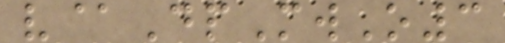v@DpMwO3
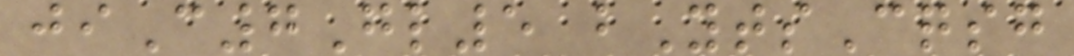jiC7Gl5 bYtsCqsg
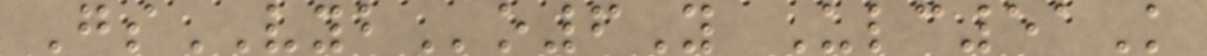GsVYBo6Y Ulc51K
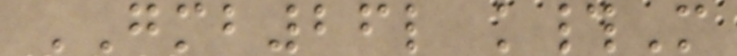GMB26l k#M
